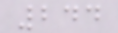244
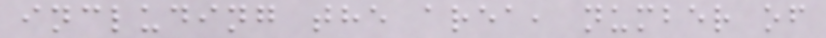including the area, number of
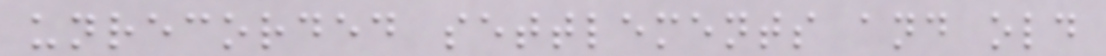unrecorded settlements and old
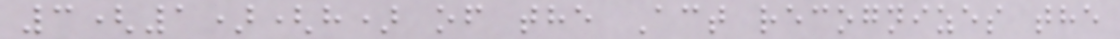3(1)(h) of the Act recognizes the
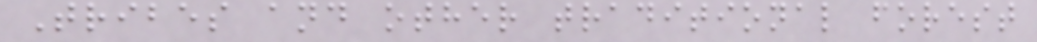Tribes and other traditional forest
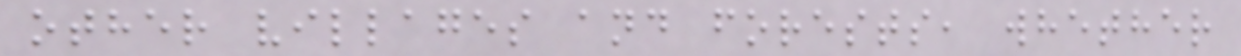other villages and forests, whether
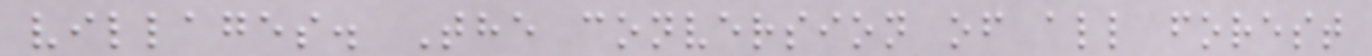villages. The conversion of all forest
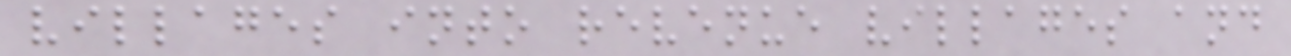villages into revenue villages and
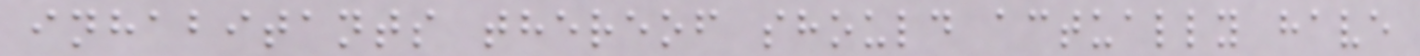inhabitants thereof should actually have
